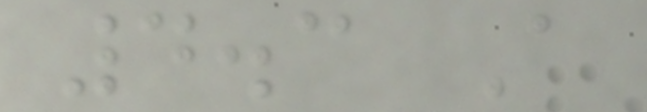4.3 A
